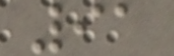91
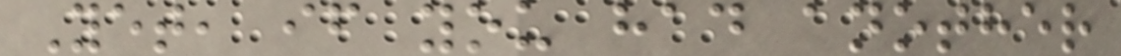Yet, if you had another
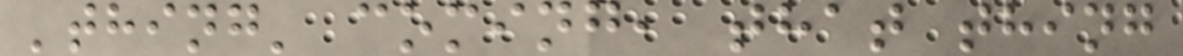'thing' coming, that thing
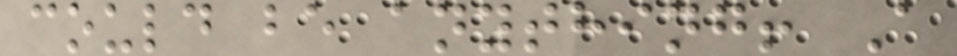could be anything! A
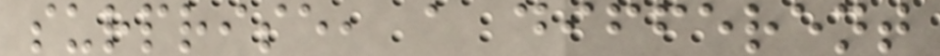surprise, a different
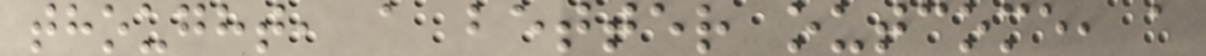thought, a better outcome, a
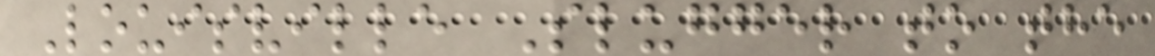Louisville Slugger to the
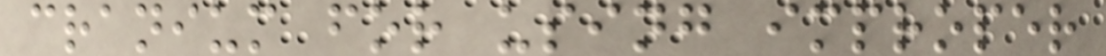cranium for using improper
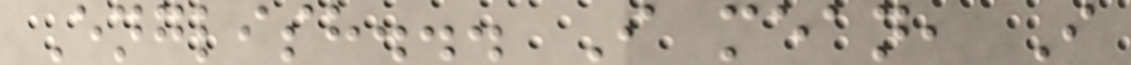English... I mean, I
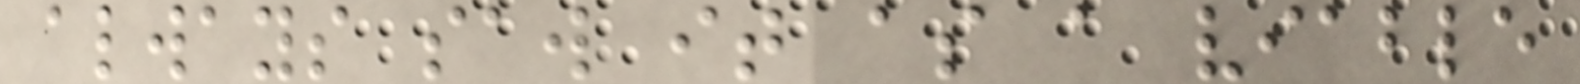always saw it as a viable
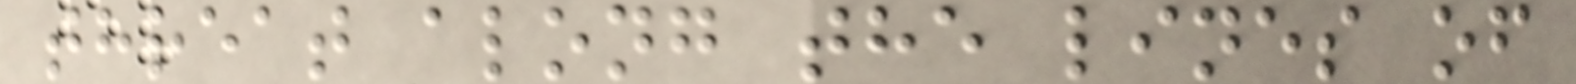threat along the lines of
